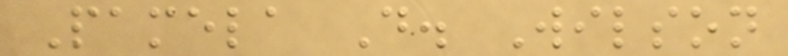Pamela D. Wilson
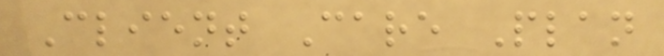Client Care Plan
